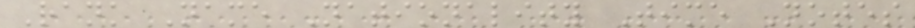Rank Name Nationality Time Notes
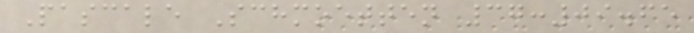Pascale Schmoetten 37:09.65
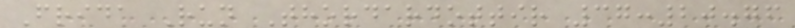Frida Run Thordardottir 37:20.76
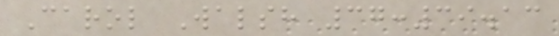Carol Walsh 37:39.13
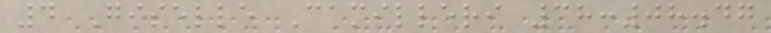4 Giselle Camilleri 38:08.47
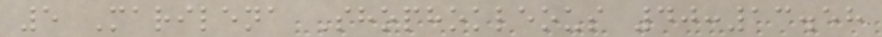5 Marilena Shophokleous 40:13.58
